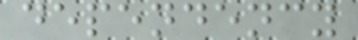dependency
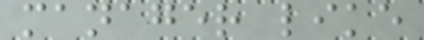manager like
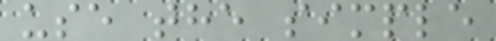use the simple
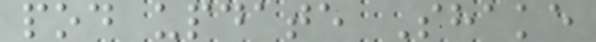pod update Shake
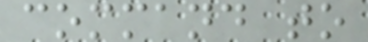command to
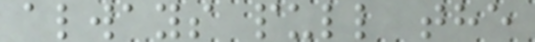always pull the
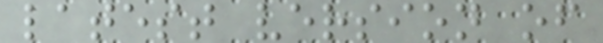latest version of
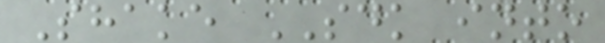Shake SDK into
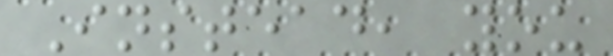Instead, you
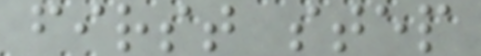first step
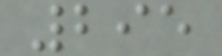295
